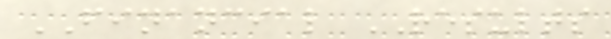FINANCIAL RESULTS
